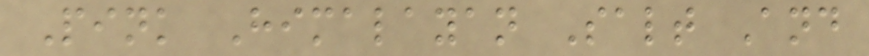Pink Himalayan Salt And
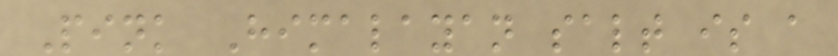Pink Himalayan salt is a
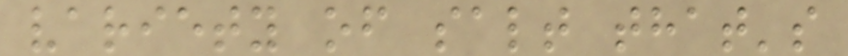variety of salt that's
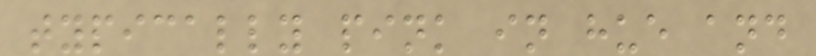typically pink in hue and
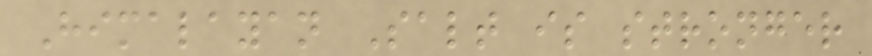Himalayan Salt is stronger
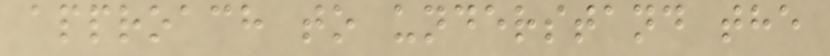approach to understand the
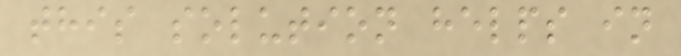this solution helps in
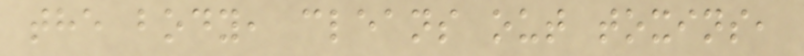the body, cleans out toxins,
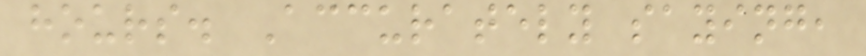hours. Accurately saying,
